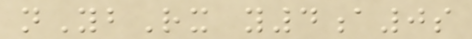nYbRx y4a0s
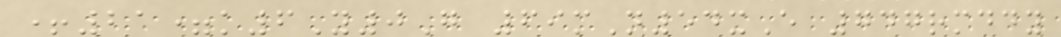+21=k6Y0G 69mN54xE 747rmddy
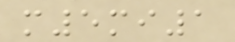m5mi1
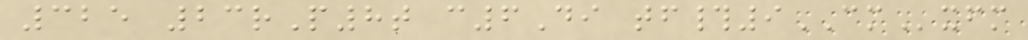325 23rP8t c6Di tf#9CMxfm
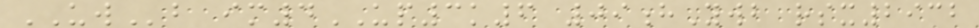UWb im4UP3k6 09hYwb rsx2932
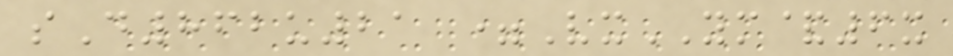sD862u21 =VxYM&6x
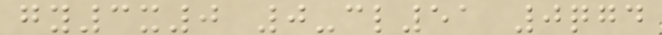gy3x0 0-cl51 0qgd
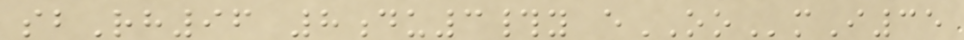sbRh96 8du3#y eOOmI35
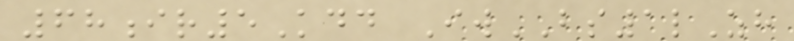68ir5Kdd IwBS1lZh
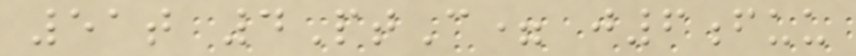51t 4PtC= j6fuu
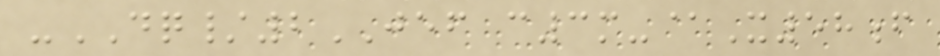-DQ/2JEF c3m-@X58f
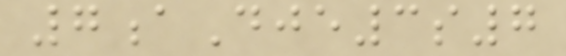7aDje3s7
